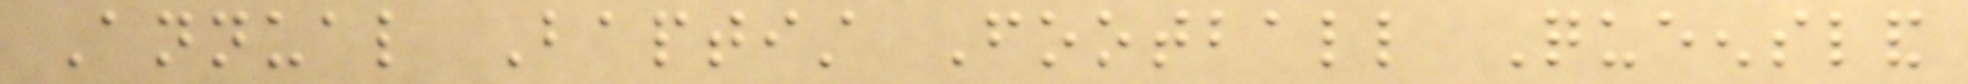Annual Baptist Football Queensland
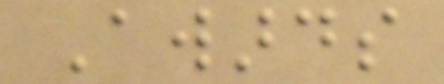Awards
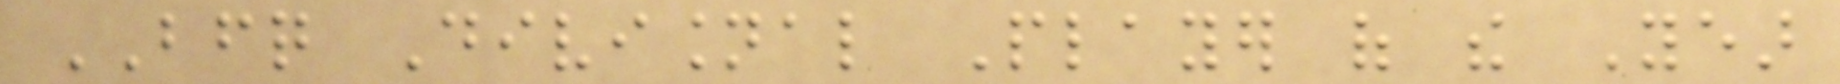BFQ Divisional Player of the Year
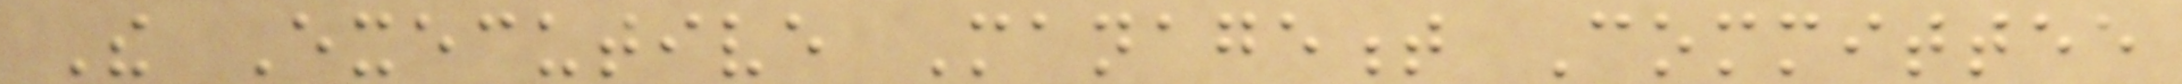The Executive Management Committee
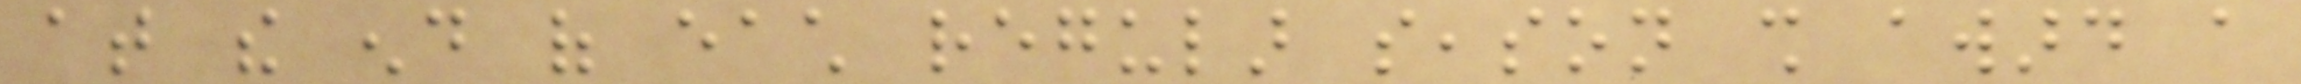at the end of each regular season shall award a
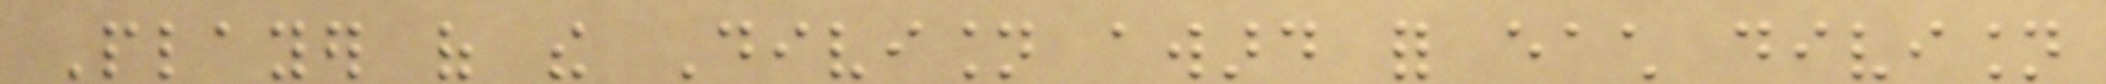Player of the Division award for each division
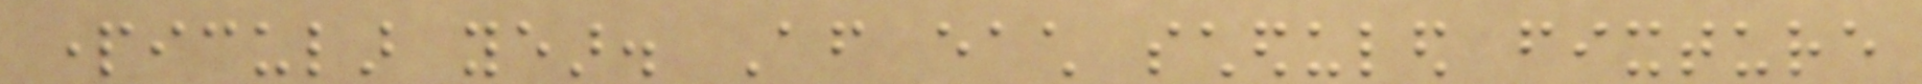particular year. After each scheduled fixture
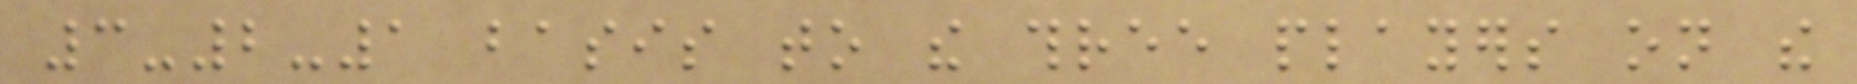3-2-1 basis to the three players on the
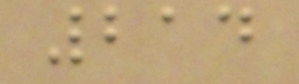214
